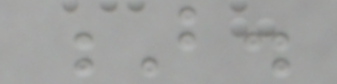B.
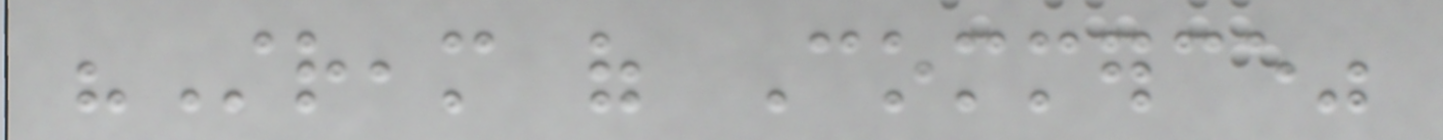"Stream of Commerce"
